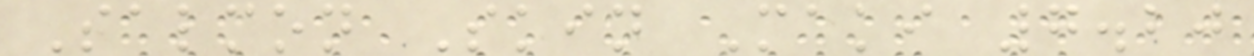Salmon Skin Maki 7.20
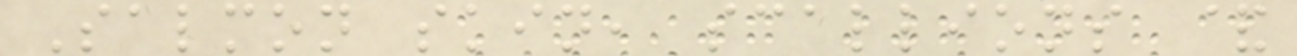Salmon skin, scallions &
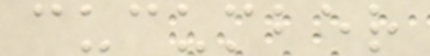cucumber
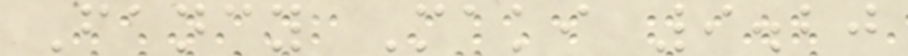Fancy Maki 9.20
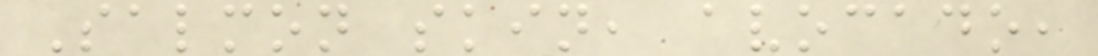Salmon skin, avocado,
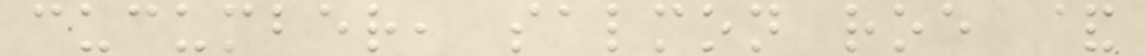cucumber, salmon roe &
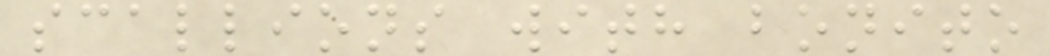scallions with bonito
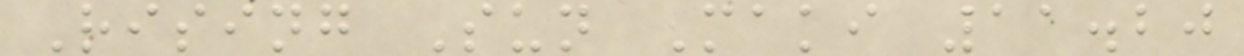Rising Sun Maki 11.20
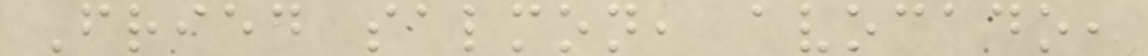Fried salmon, avocado,
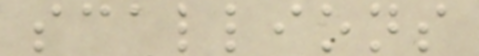scallions
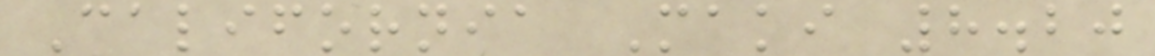California Maki 8.20
